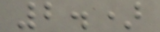2.)
